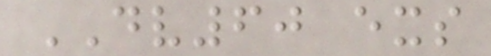DV60 exs
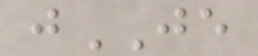jJE
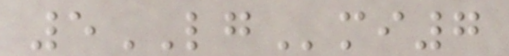5LGmi7
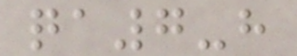qa7-h
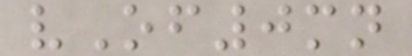vOf0mn
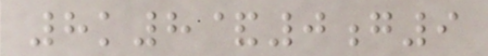8k8&0g9
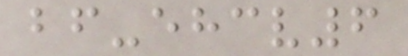bf-ehcv6
